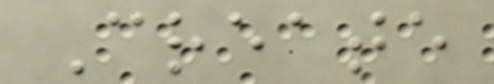Create
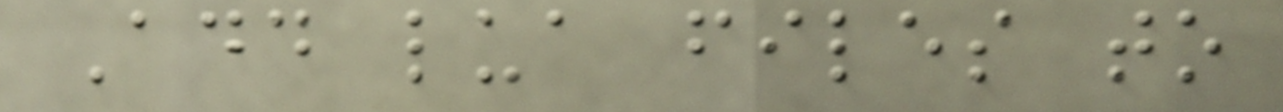Add lua files to
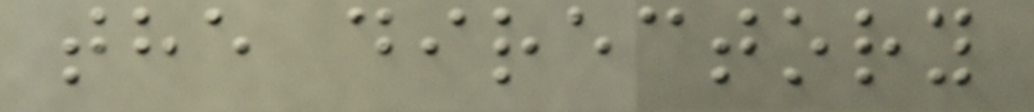the directory
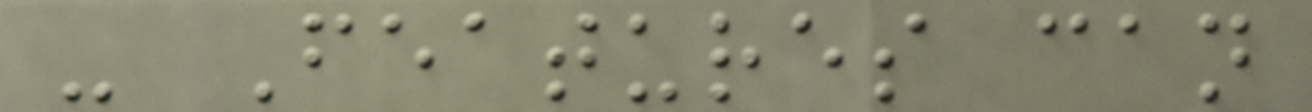- Features can
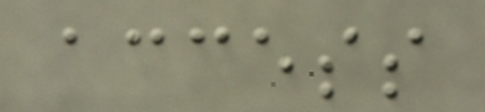access
